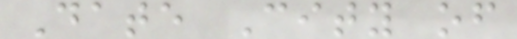Date City of
